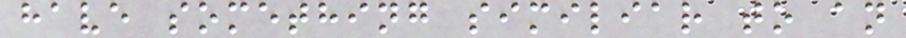have something similiar to an
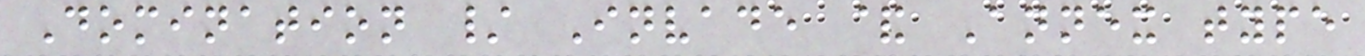Domination / Invade & Annex type
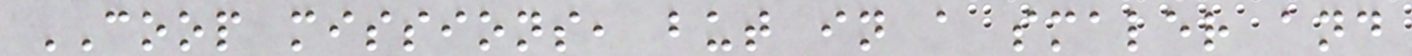COOP missions, but in a smaler and
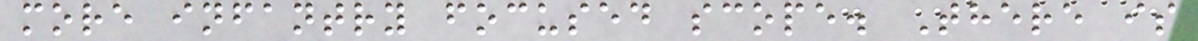more infantry focused scope. There is
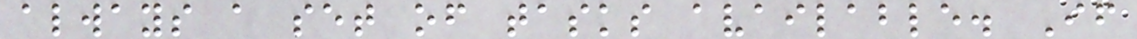always a set of tasks available. If
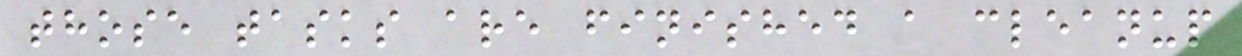those tasks are finished a cleanup
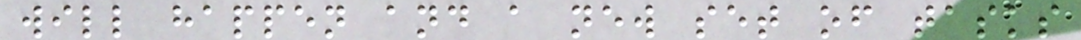will happen and a new set of tasks
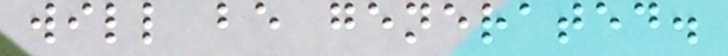will be generated.
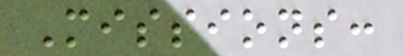Missions:
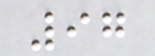97
